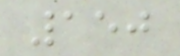150
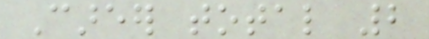Career total 2
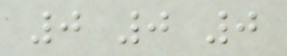0 0 0
